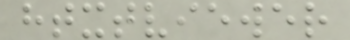htxtviewer
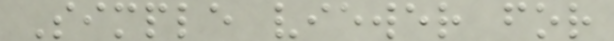Simple viewer for
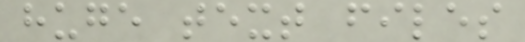huge text files
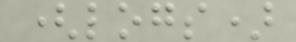(logs)
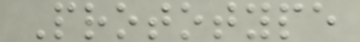Prototype
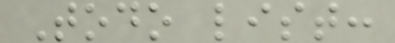Todo list:
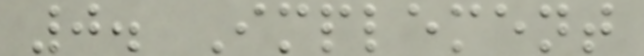0. Implement
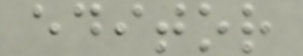editor
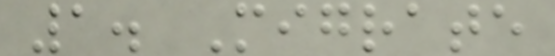1. Migrate
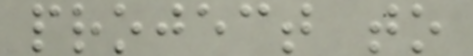project to
